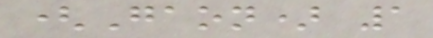(Gaon) 1
